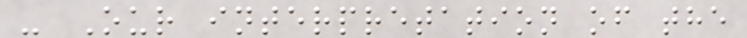- Our interpretation of the
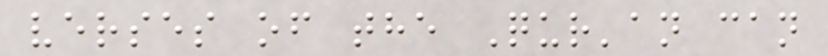verses of the Qur'an can
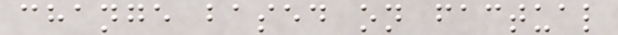change based on factual
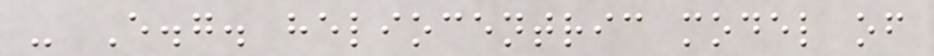- E.g. heliocentric model of
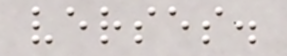verses.
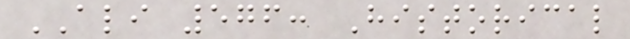ALI 576: Historical
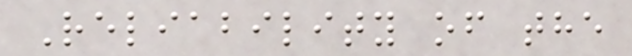Reliability of the
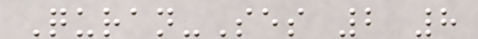Quran-Ses 2 8
